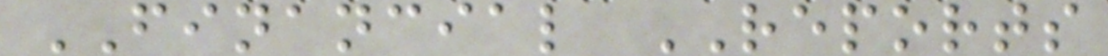FINANCIAL REPORTS
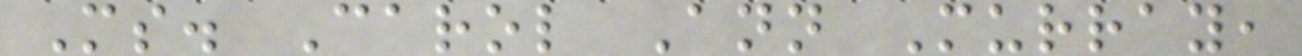Ms. Carol Ann Murray,
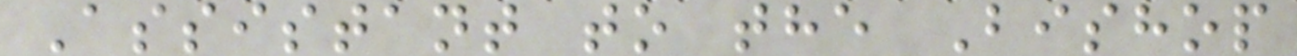Assistant to the Bishop
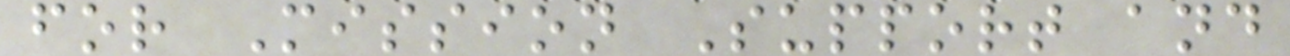for Mission Support and
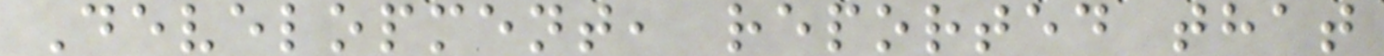Development, reported that
